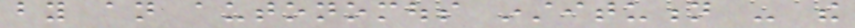by an autonomous institution - the
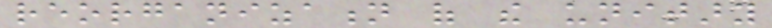reorganization of the unitary
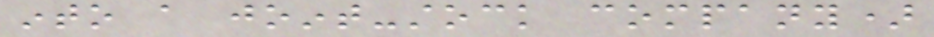into a joint-stock company)
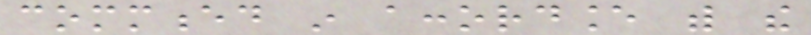commenced in accordance with the
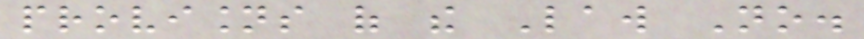provisions of the Law No.
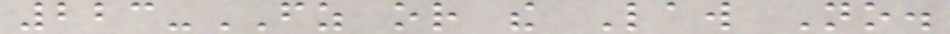223-FZ or the Law No.
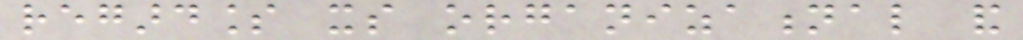regardless its organizational and
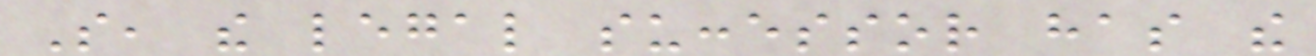So, the legal successor has the
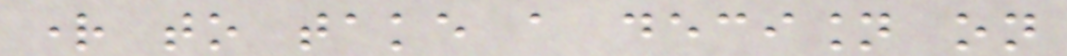right to take a decision on
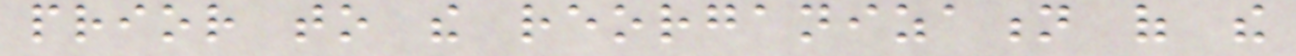prior to the reorganization of the
